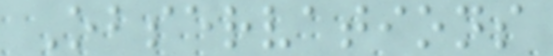Observations
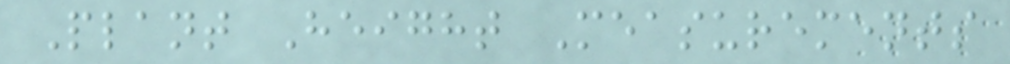Plant Height Measurements
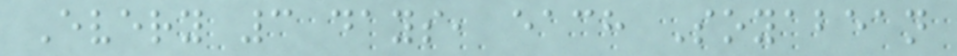Every 3 days, each Soyabean
